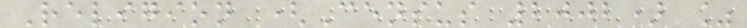Religion (Census 2002) %
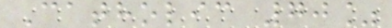Catholic 70%
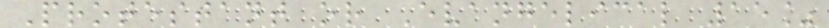Protestant or Evangelical 15%
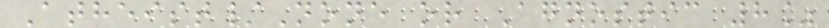Atheist/None or Agnostic 8%
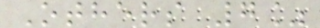Others 7%
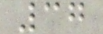37
